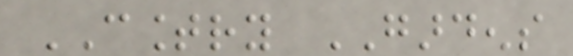COUNTRY GARDENS
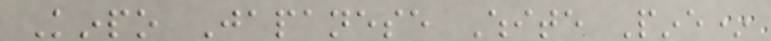Kinpo Japanese White Pine*
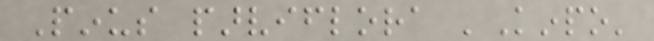Pinus parviflora 'Kinpo'
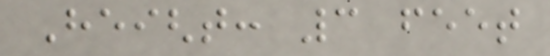Height: 3 feet
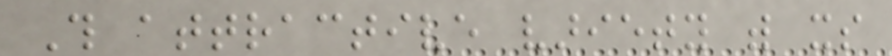This attractive variety with its
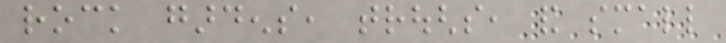rock gardens, troughs, and small
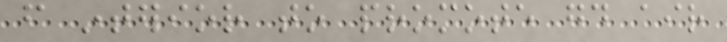from interior to promote good air
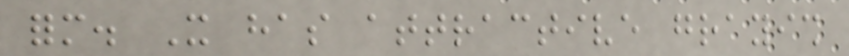form. It has attractive grayish
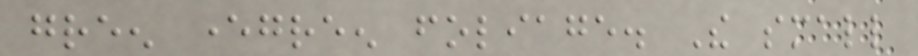green evergreen foliage. The small
